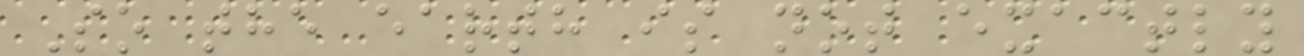So the earth is not exactly
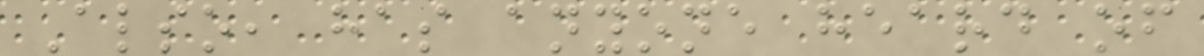Also, has anyone heard of
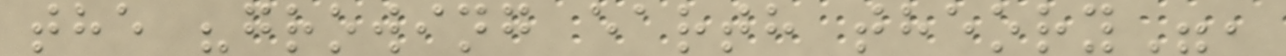the "growing earth theory",
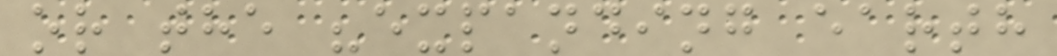or the "expanding earth
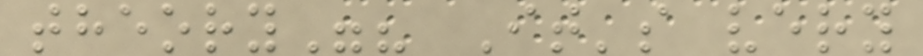theory"? It's very
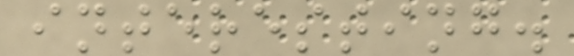interesting.
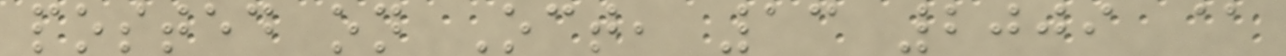posted on Oct, 13 2009 @
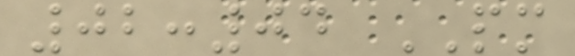02:04 PM
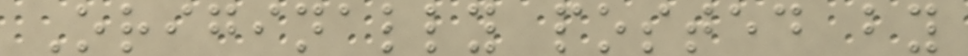Originally posted by
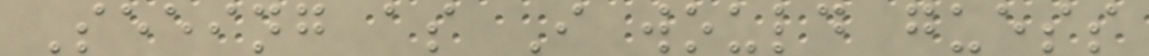Seeing as I would guess
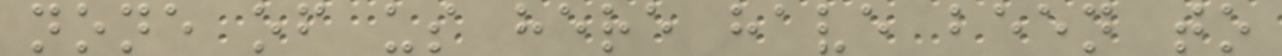none of us here have been to
